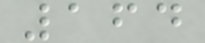164
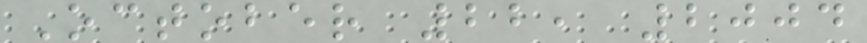October 22, 2004
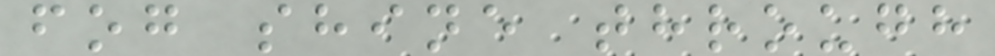fog shine through
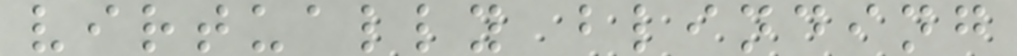virtually blinding
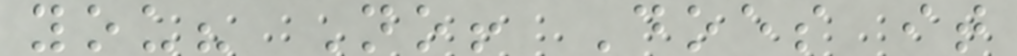you? No! Does it
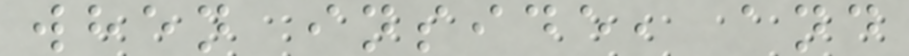when inside, and
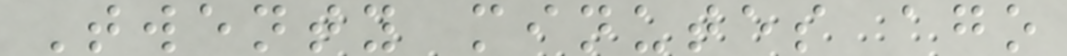Twenty minutes ago
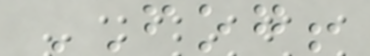FOG!
